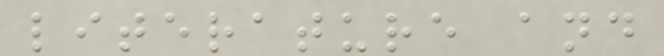literature and
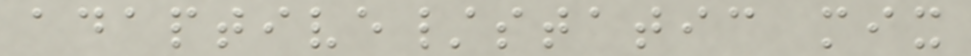adaptive/static mix
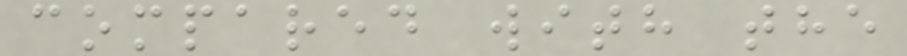compared with the
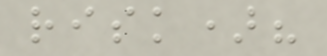risk)?
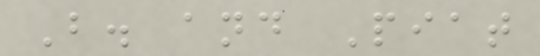B. and Piat
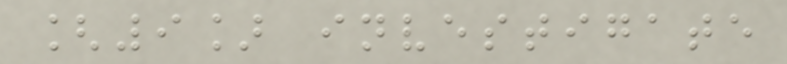[9] investigate
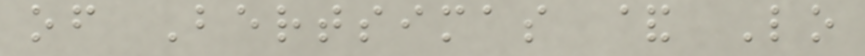of Bertsimas & Lo
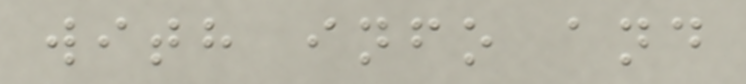with info and
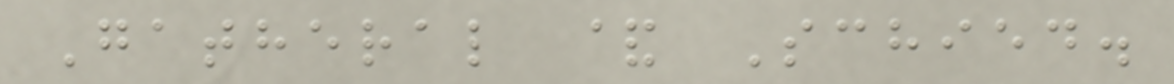Gatheral & Schied.
